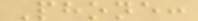Phone:
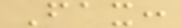Fax:
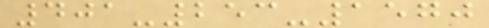401-253-1570
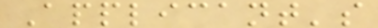Applicant's
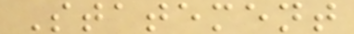Statement
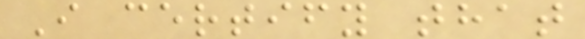I certify that
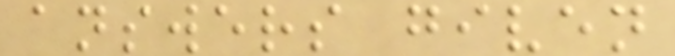answers given
